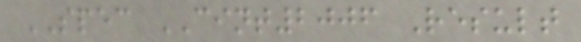SPEC CINT2006 Result
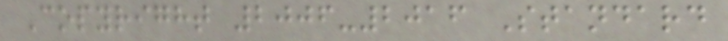Copyright 2006-2016 Standard
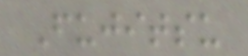Fujitsu
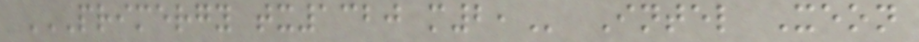PRIMERGY TX1320 M2, Intel Xeon
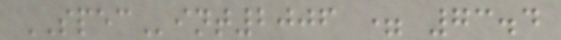SPECint2006 = 73.4
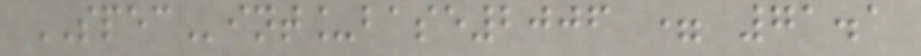SPECint_base2006 = 71.1
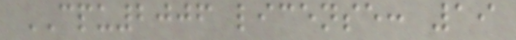CPU2006 license: 19
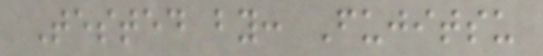Tested by: Fujitsu
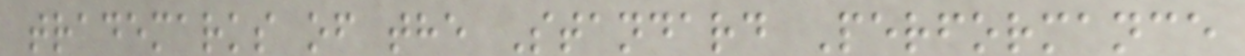trademarks of the Standard Performance
